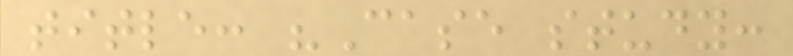title: "Case study:
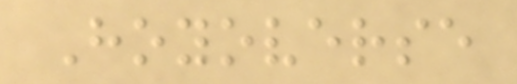Hoyoverse
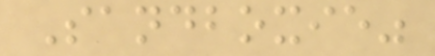Sandboxie"
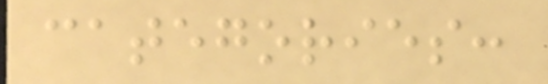categories:
